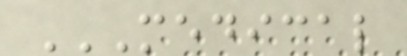MEDICAL
